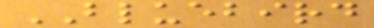BLUEBIRD
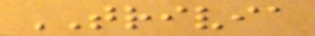TRIVIA
